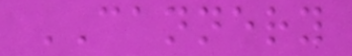CANNERY
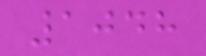1048
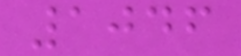1046
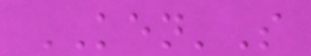KEN'S
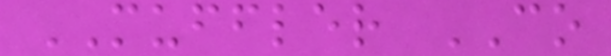MUFFLER CO
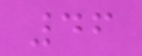46
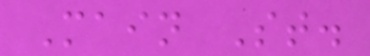Main St.
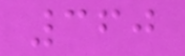360
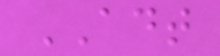ADT
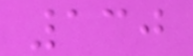130
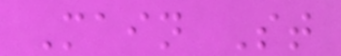Main St
